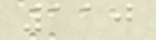110
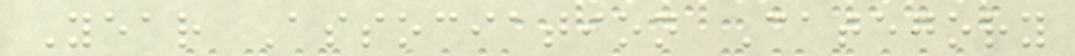Year Association Category
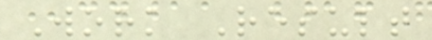Work Result
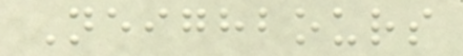Neighbours
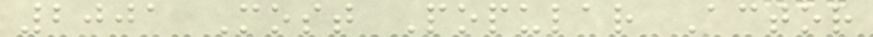2001 Most Popular Actor
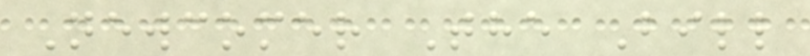Newcomer The Bill
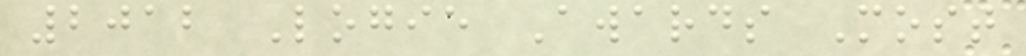2012 Logie Awards Most
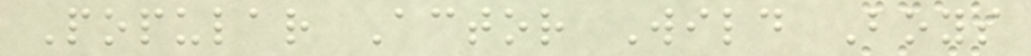Popular Actor Wild Boys
